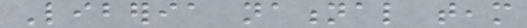Liberia national team
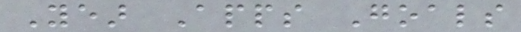Year Apps Goals
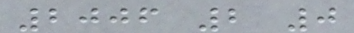2006 2 0
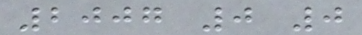2007 0 0
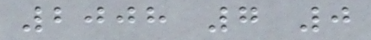2008 7 0
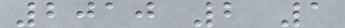2010 2 1
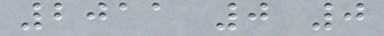2011 0 0
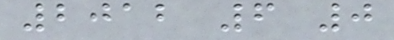2012 6 0
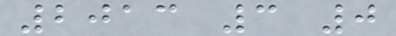2013 3 0
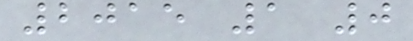2015 1 0
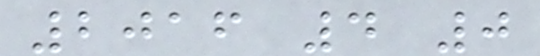2016 4 0
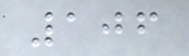106
